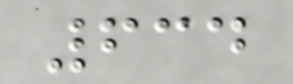634
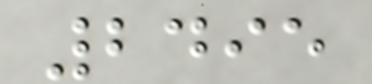2495
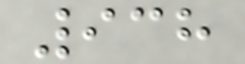938
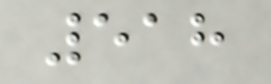518
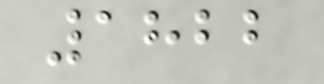1822
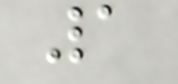1
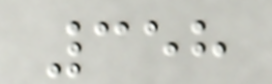358
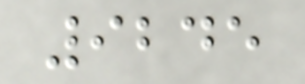9245
